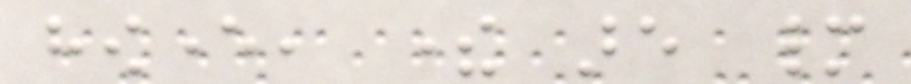however, there are many
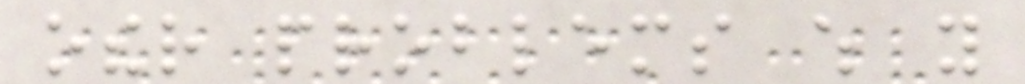other problems which you
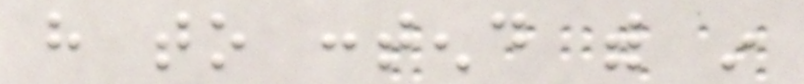have to contend with in
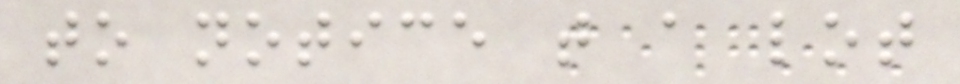to notice that a lot
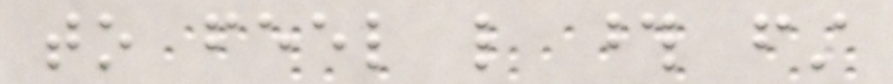to feel like those first
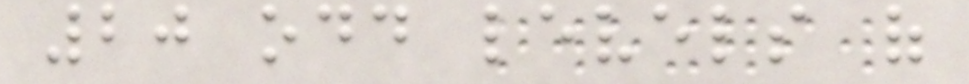20 odd levels of
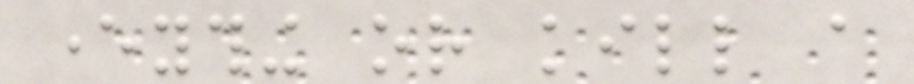everything or kill a
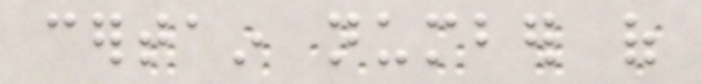certain number of
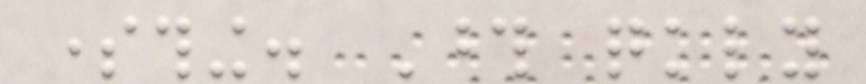something. Those quickly
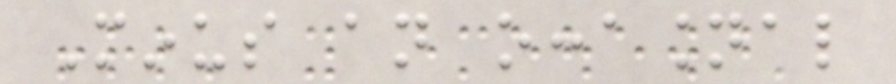Minus an occasional
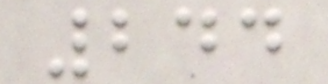244
